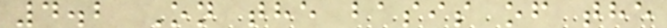4.2 On the basis of the
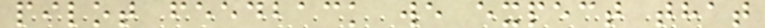pilot feedback we expect that
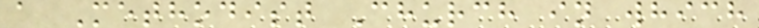a Methodist Church in which
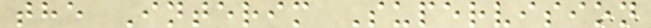the Interim Supervision
